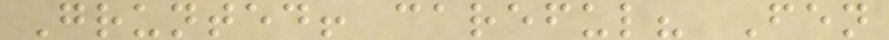Grunted! careful? Fen
